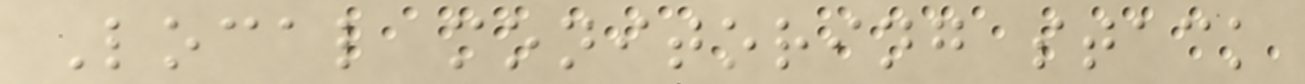Local monitoring stack
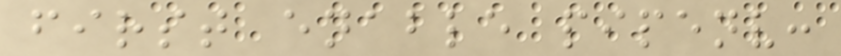first enable pipenv:
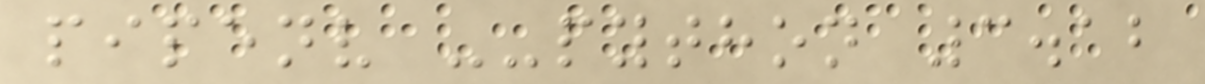pipenv --python 3.12
